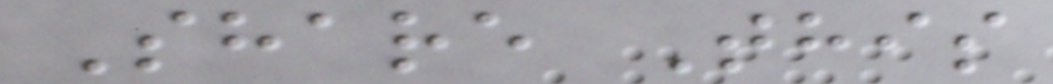Share This
